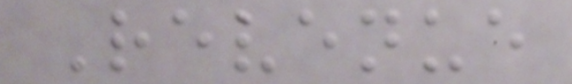Revenue
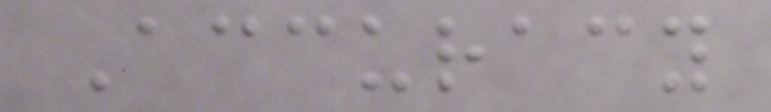Accuracy
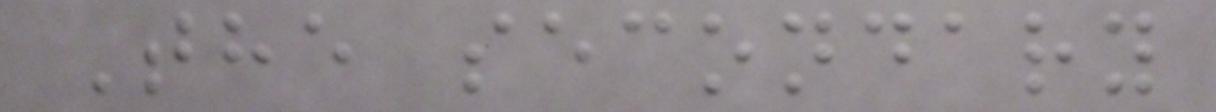The secondary
